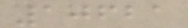10621
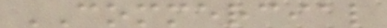COMMERCIAL
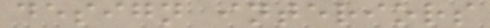design interiors
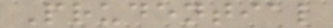Prudential
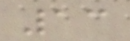13
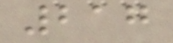217
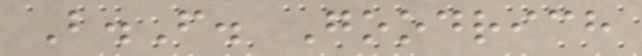B.F. Goodrich
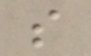s
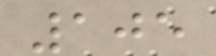105
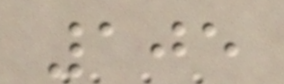105
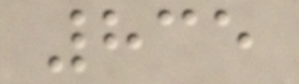835
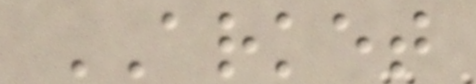ARKET
